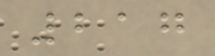217
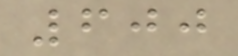600
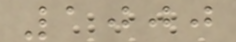1000
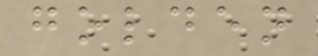golden
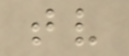tv
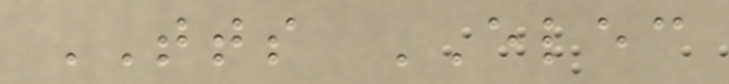TTS ELEC
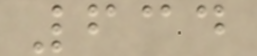634
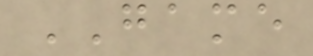GAME
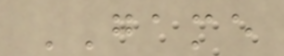GAME
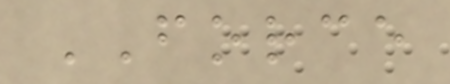FORCE
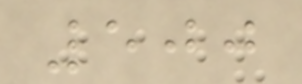500
